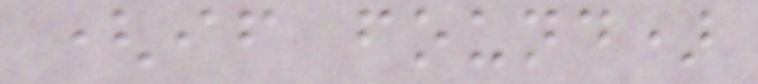(if found)
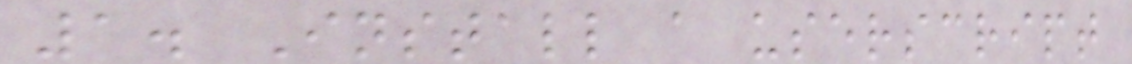1. Install a userscript
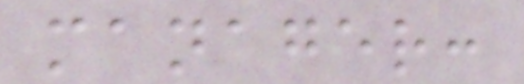manager:
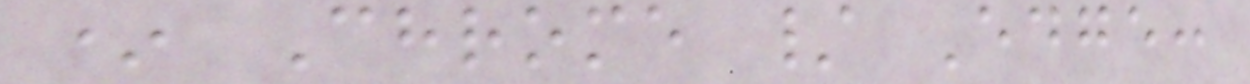* Chrome / Edge:
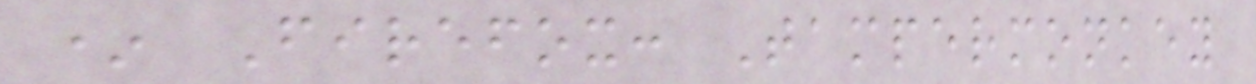* Firefox: Tampermonkey
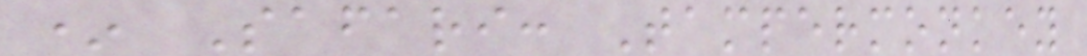* Safari: Tampermonkey
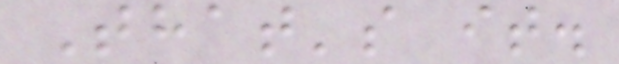That's it.
